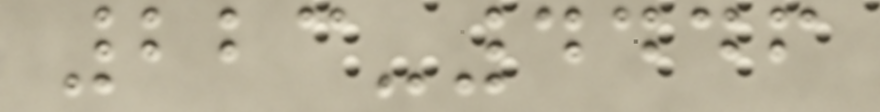223-4446
